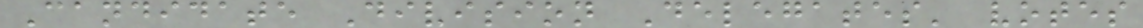Candidate Division Delegates' votes
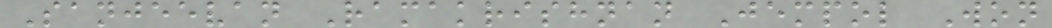Sanjeevan Ramakrishnan Jempol Won
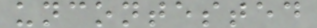uncontested
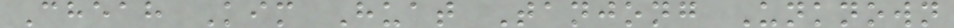Cheah Kim Huat Tanjong Unknown
